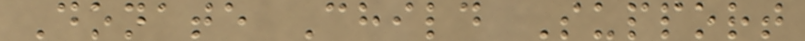Donate Child Support
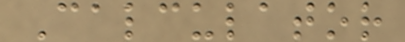Calculator
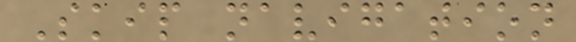Skip navigation
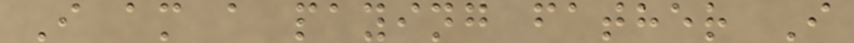I am a paying father I
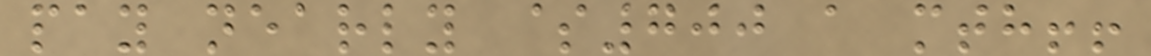pay nearly $700 a mth!!
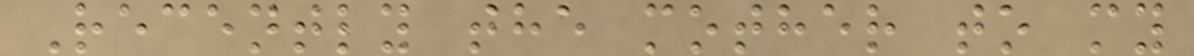Recently the mother to my
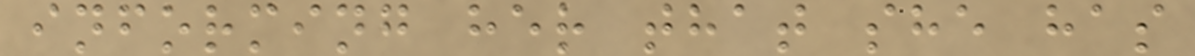informing her that she has
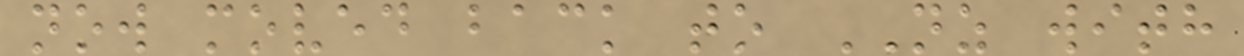now moved back to NZ with
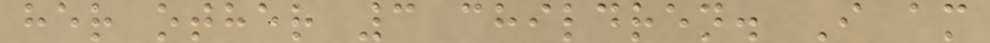her other 3 children. I am
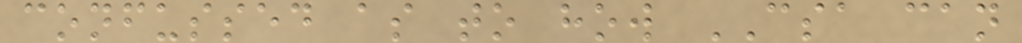confussed as to how CSA can
